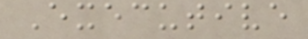Executive
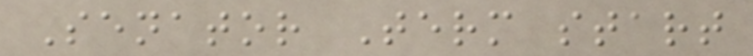Senator Term start
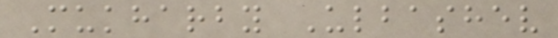Mukharby Ulbashev
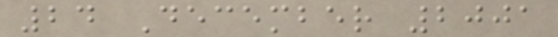24 December 2001
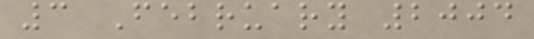3 February 2004
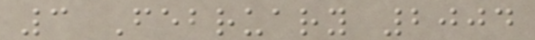3 February 2004
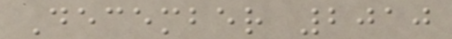December 2010
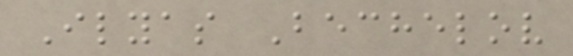Ilyas Bechelov
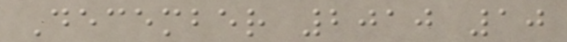December 2010 10
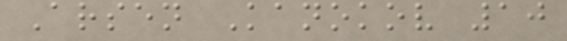Arsen Kanokov 10
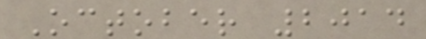October 2014
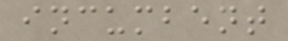incumbent
